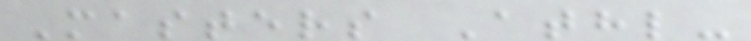Masters Athl-
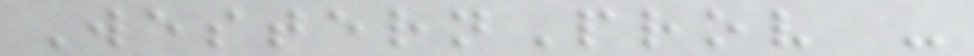WesternProv -
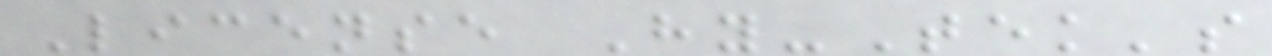License Hy-Tek's
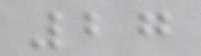27
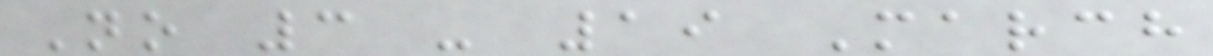No 3 - 19 March
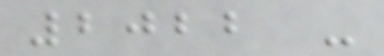2022 -
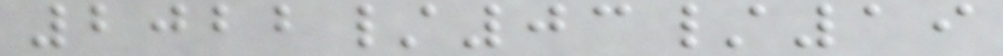2022/03/19
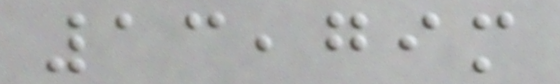13,79m
